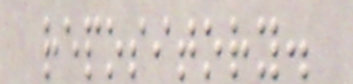repository.
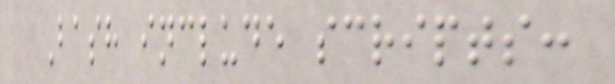Bash include scripts:
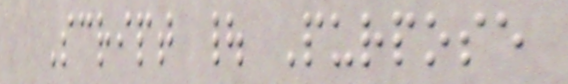Script | Purpose
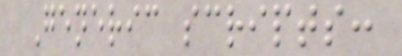Generic scripts:
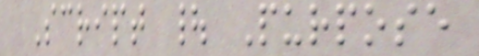Script | Purpose
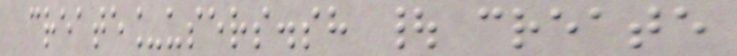create_users.sh | create
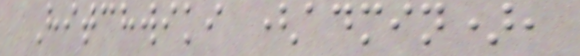Hitchwiki (admin),
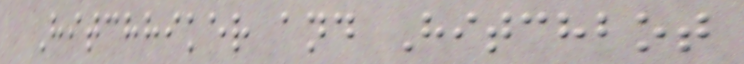Hitchhiker and Hitchbot
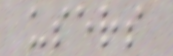users
